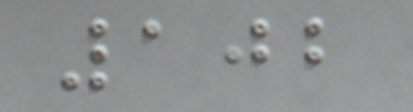102
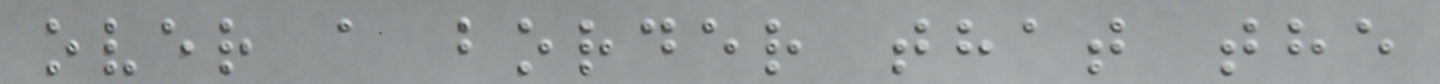over a border that the
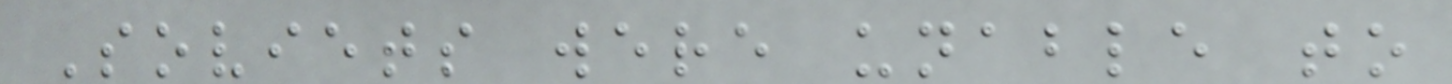Soviets were unable to
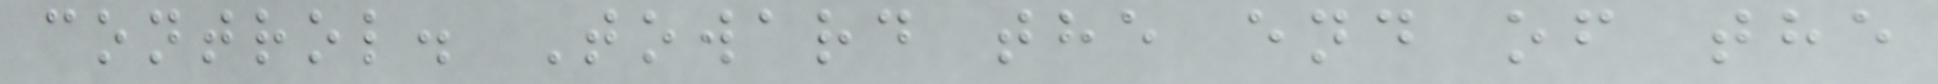control. Toward the end of the
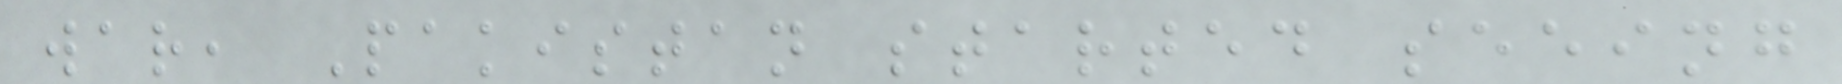war, Pakistan started seeing
